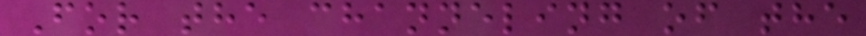For the channeling of the
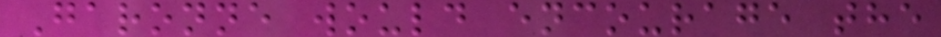Garonne would encourage the
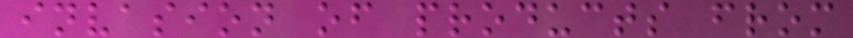invasion of products from
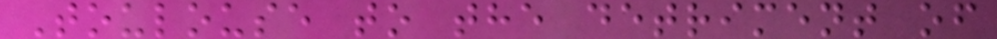Toulouse to the detriment of
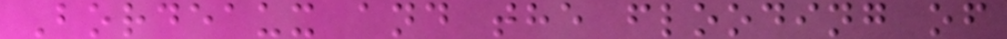Bordeaux and the flooding of
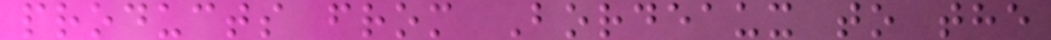products from Bordeaux to the
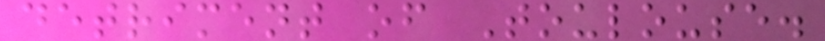detriment of Toulouse.
